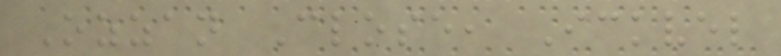Ozzan Close, Ickvel
